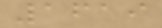1619
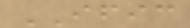IFIC
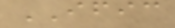IFIC
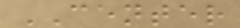CENTER
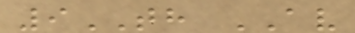9TH AV
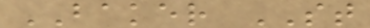BAKER ST
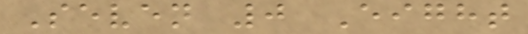Seven 0 Eight
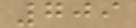709
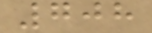708
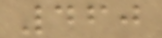460
